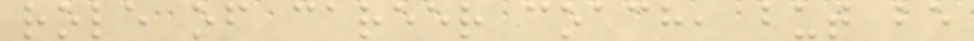role of career coach, but be
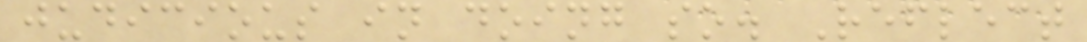judicious in doing so. Reflect
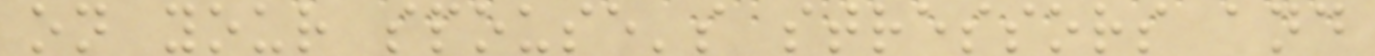on your spouse's stressors and
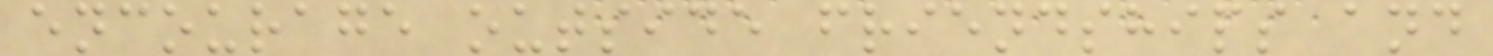encourage outside friendships and
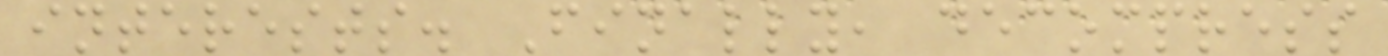interests. Finally, decompress
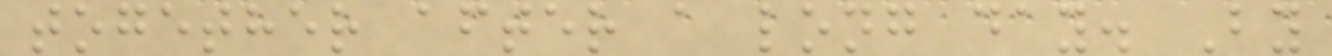together after a long day. By
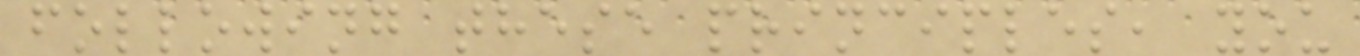following these principles, you
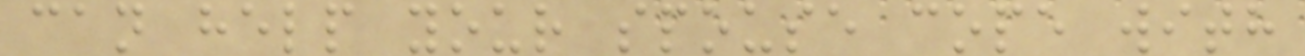can help your spouse cope with
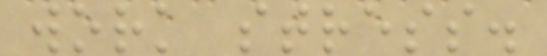work stress.
